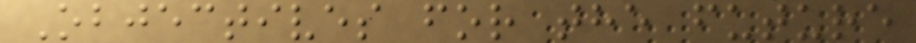Objectives for the future
